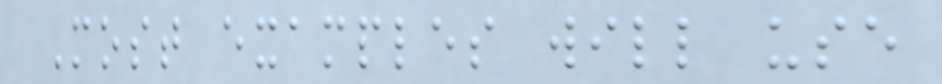Most examples will use
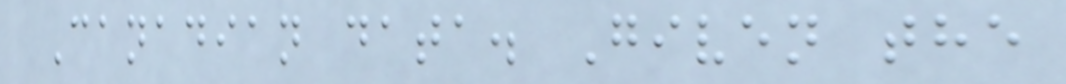Canadian data. Given the
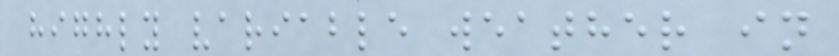highly variable weather in
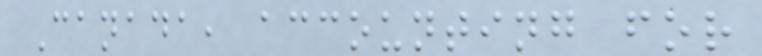Canada, accounting for
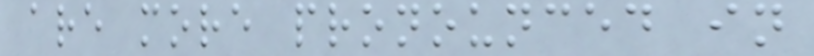are more pronounced in
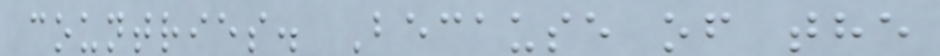countries. Because of the
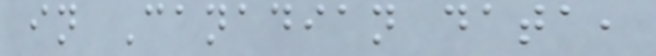in Canadian data,
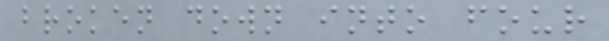broken down into four
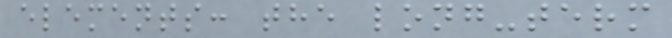elements: the long-term
